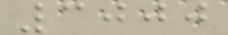3000
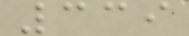339
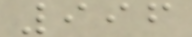996
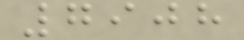7908
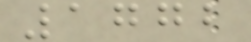1772
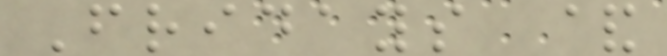Fridays &
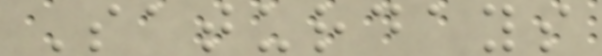Saturdays
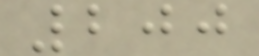200
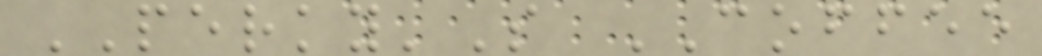PERKY'S COFFEE
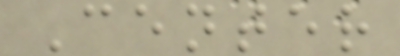Center
